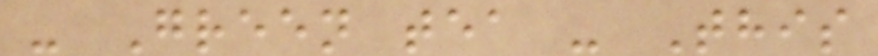- Green tea - This
